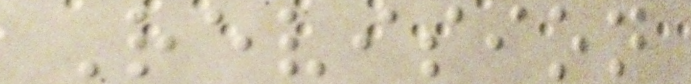Revision
